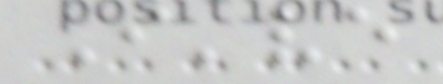I've
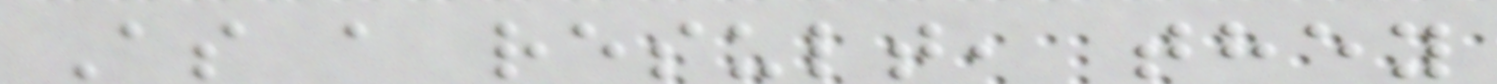As a result, they
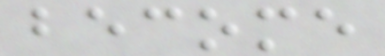become
